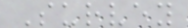Survey
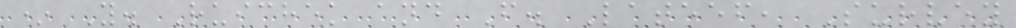* Y. Ruichek and F. Lateef, Survey
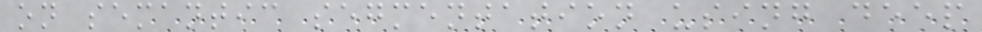on semantic segmentation using deep
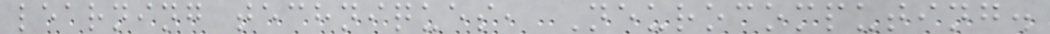learning techniques, Neurocomputing.
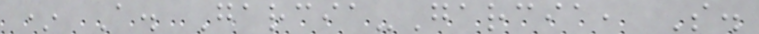* A. Garcia-Garcia, S.
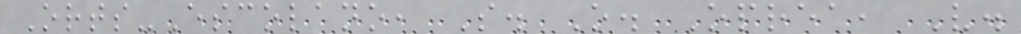Orts-Escolano, S. O. Oprea, V.
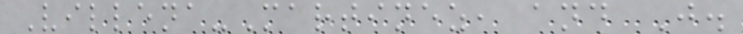Villena-Martinez, and J.
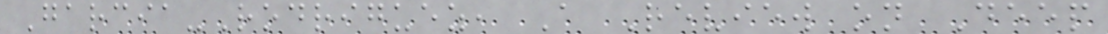Garcia-Rodriguez, A Review on Deep
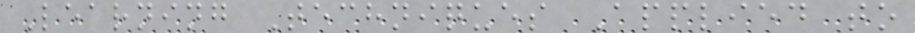Learning Techniques Applied to
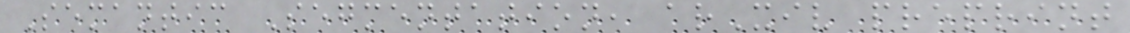Semantic Segmentation, arXiv preprint
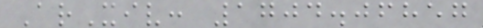ArXiv: 1704.06857
